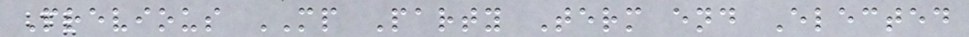Previous MP Party Term end Elected
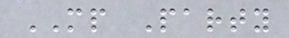MP Party
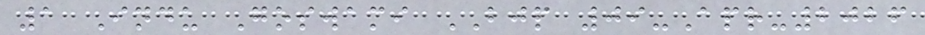1 Indu Goswami BJP 09-Apr-2026
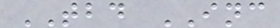TBD INC
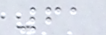61
